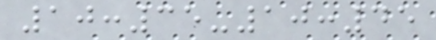10:35-10:45
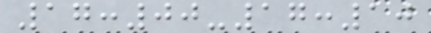17:00-17:10
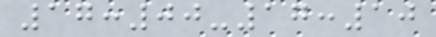17:00-17:10
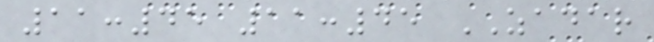11:45 11:45 ZADAR
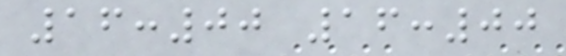16:00 16:00
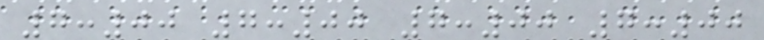7:00 7:00 7:00 7:00
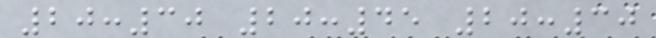20:30 20:45 20:30
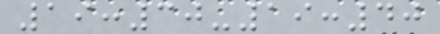19:30-19:40
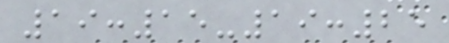19:15-19:25
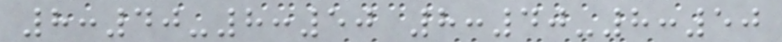8:40-8:50 8:40-8:50
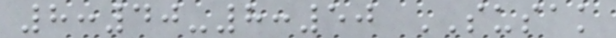8:40-8:50 SUSAK
